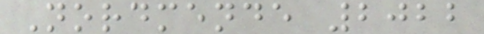Nordmende 2022
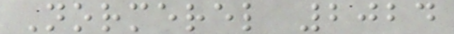Normerel 2024
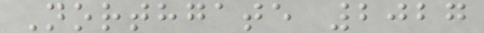Northgate 2027
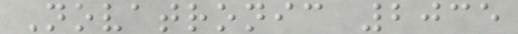Novatronic 2035
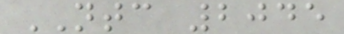NTC 2045
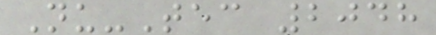Nu-Tec 2048
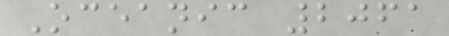Oceanic 2061
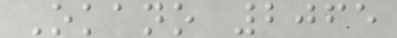Okano 2065
